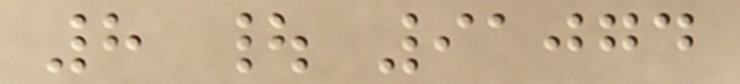8 | 91074
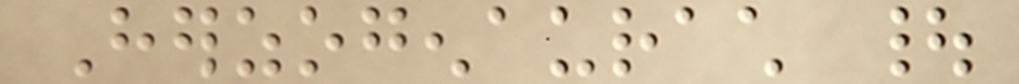Herzogenaurach |
